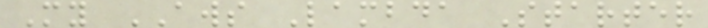My AWS Lambda Starter
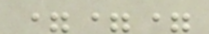===
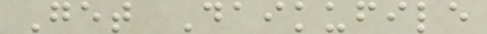Get Daikufile
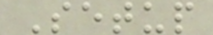Setup
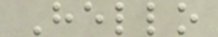Hello
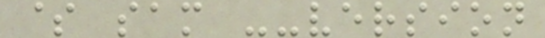$ sam --version
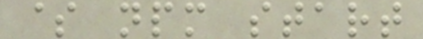$ npm start
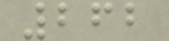262
